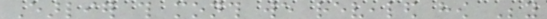Earlier this month we revealed how Beyond
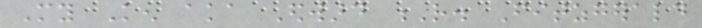My Ken aka Edward R. Fitzgerald
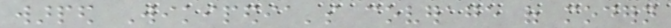warped Wikipedia's coverage of modern
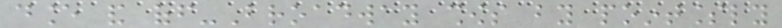dance and off-Broadway shows by pointlessly
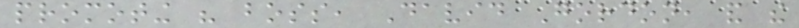promoting his boss, David Gordon, and the
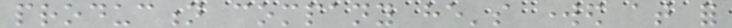production company he's worked at for
